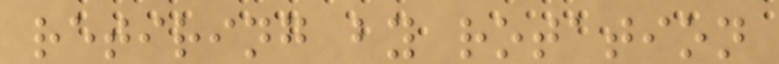retiring by rotation
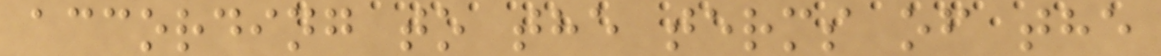according to the terms of the
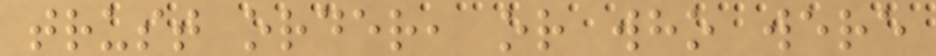trust order, or who were
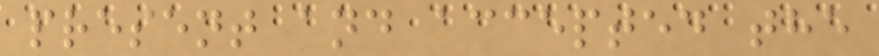present and accepted the
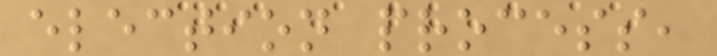election process,
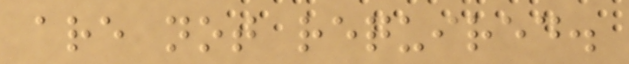are not required.
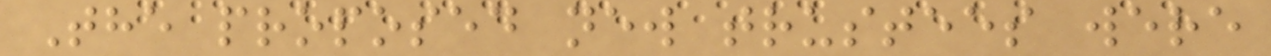The proposed new trustees were
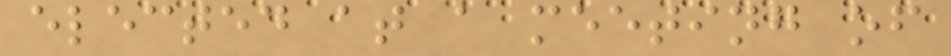elected at a meeting of
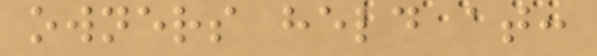owners held at:
